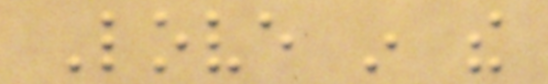Love in the
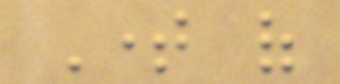Time of
